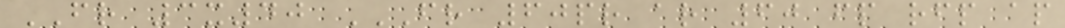FR 3x40 FR 60PR AR 60 FP RFP AP
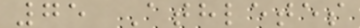75 Athletes
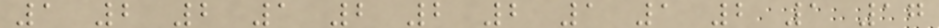1 2 2 1 2 2 2 1 1 2 1 17
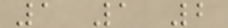1 1 2
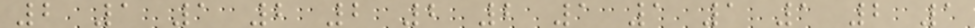2 1 1 2 2 2 2 1 1 1 1 2 1
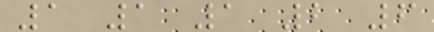1 1 1 2 6
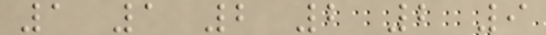1 1 2 2 2 9
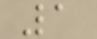1
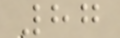87
